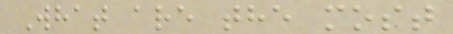What are the most
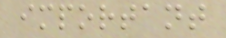important
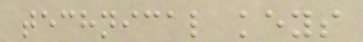technical keys
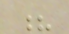?
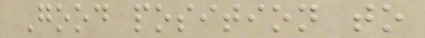Good position to
